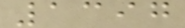1397
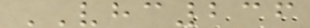VHC236
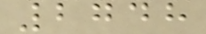2748
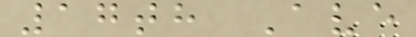17th Ave
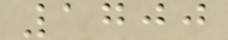1700
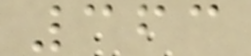363
